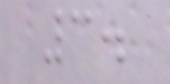3.
